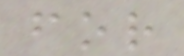for
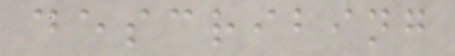describing
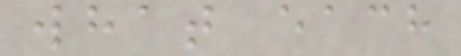what each
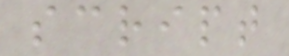script
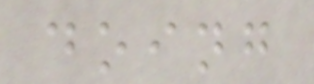doing
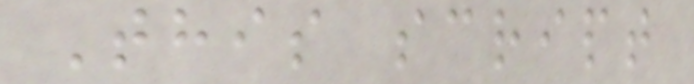This script
